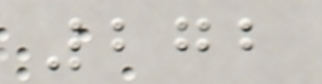272
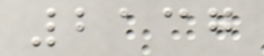2137
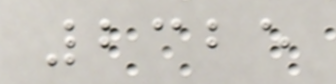2325
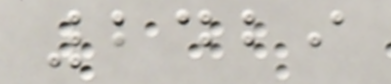2429
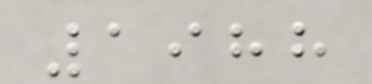1988
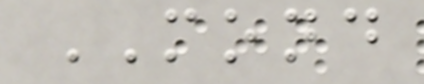MOND
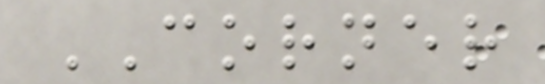CORNER
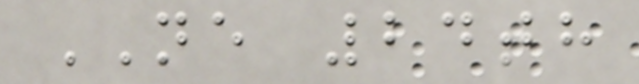NE 24th
